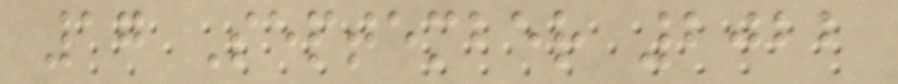17 September 2022
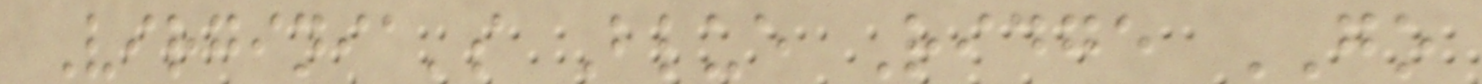Virginia's Blue Ridge GO
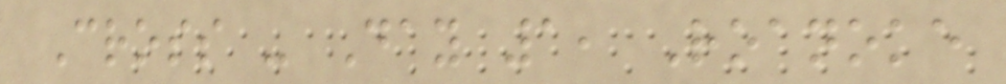Cross - Day 1, Roanoke
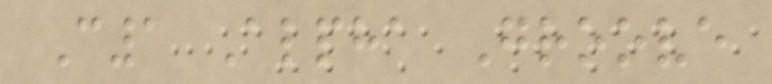C1 Alpha Groove
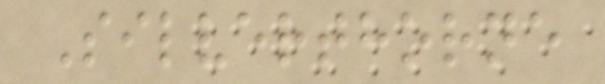Silverthorne
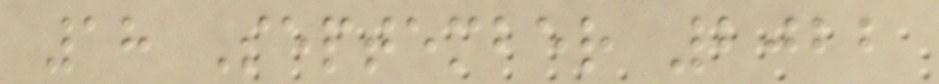18 September 2022
